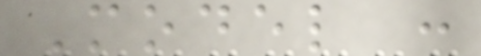Model :
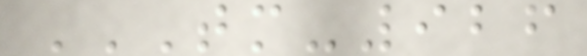TM-926
